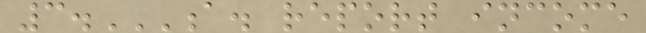3.A. REPORT INCOME
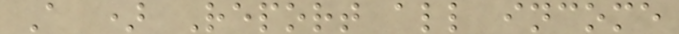A ) Report all income
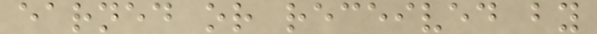earned or received by
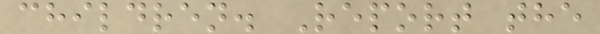children. Report the
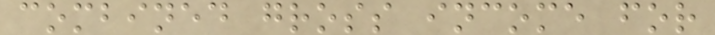combined gross income for
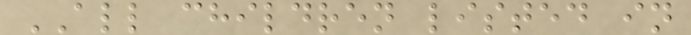ALL children listed in
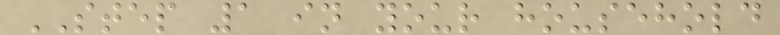STEP 1 in your household
